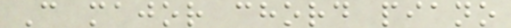C major chord piano
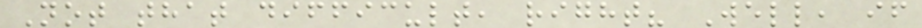Not that difficult, right? Well, if
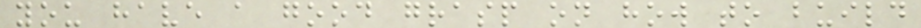you have a good grasp on how to build
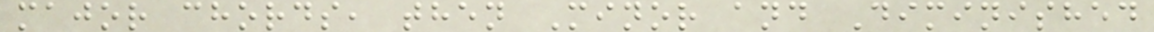major chords, then Minor and Diminished
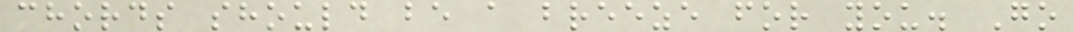chords should be a breeze for you. Go
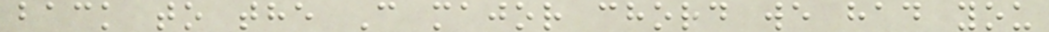back to the C major chord we had you
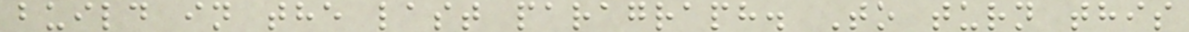build in the last paragraph. To turn this
